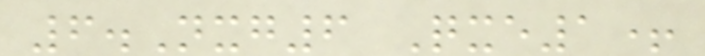6.Nxg6 Qxe1+
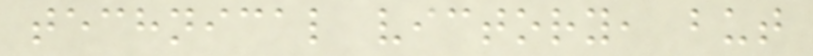technical victory, but
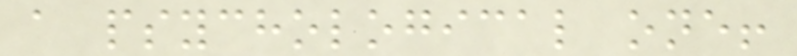a psychological one!
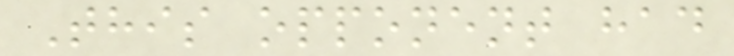This opponent had
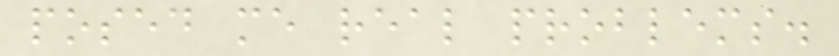posed me real problems.
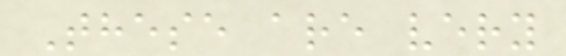These are very
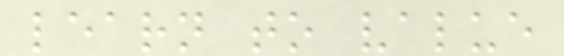learn to value
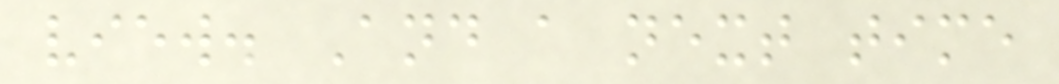view. And a next time
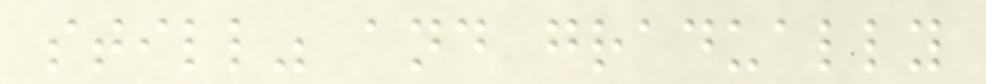still" and gradually
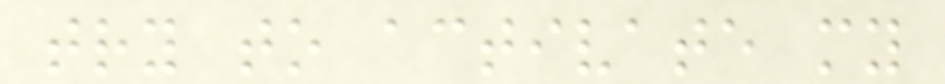try to activate my
